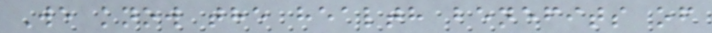We know the health benefits of
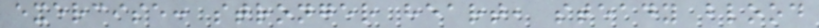exercise: stronger heart, steady blood
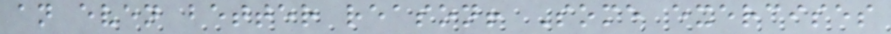an even better reason! Some exercises
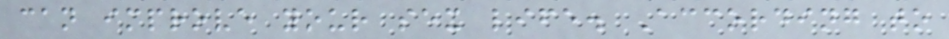can improve your sex life. According to
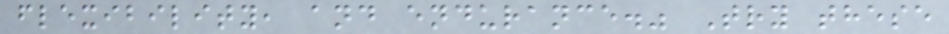flexibility, and endurance." Try these
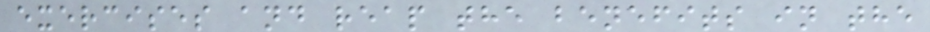exercises and reap the benefits in the
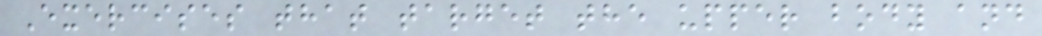Exercises that target the upper body and
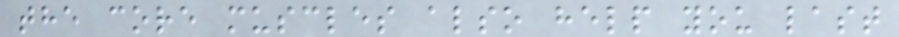the core muscles also help you last
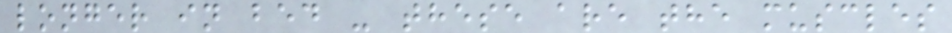longer in bed - these are the muscles
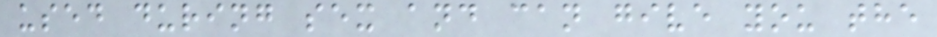used during sex and can give you the
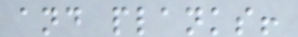and planks!
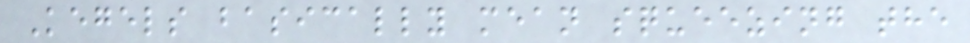Kegels basically mean squeezing the
